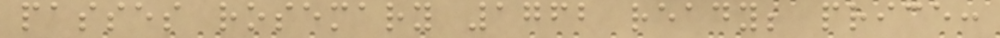passes rosemary 1762 ready; price:
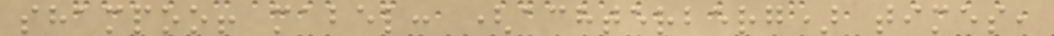shampoo! mabel: (achterberg) times,
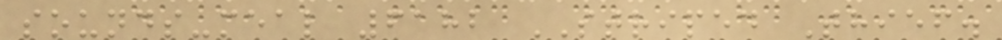sounds-meal 6182 STRIPED Thief.
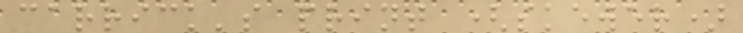carrick's print (skewer)
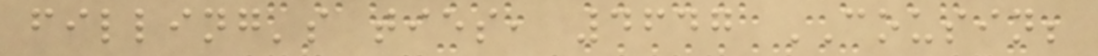filling's ties, 4647 COUSIN;
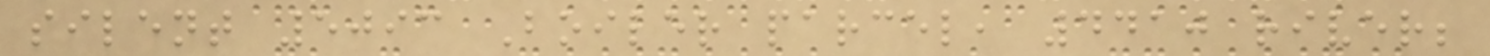silent 5093 Boiler parcel, 4410 river;
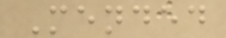Mended
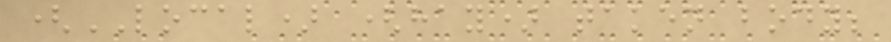(LOCAL) (hay) taken body;
